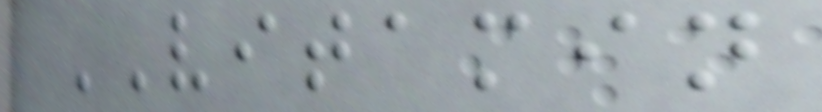VITAMIN
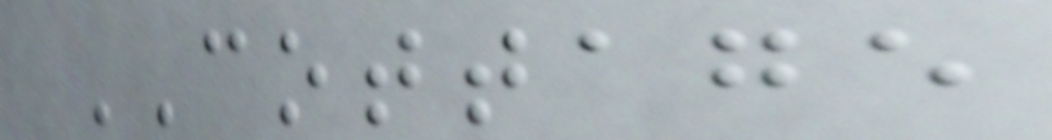COTTAGE
